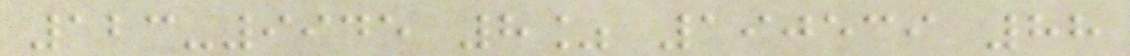123-9945 8% 190539 88
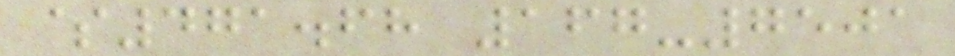$471.68 167-7501
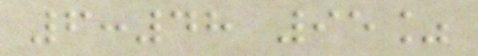6:48 95%
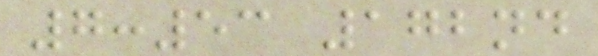7:53 172nd
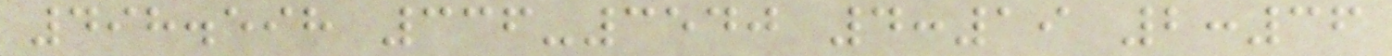498.598 336-3540 4:19 2:36
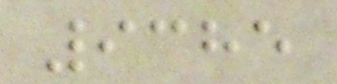9385
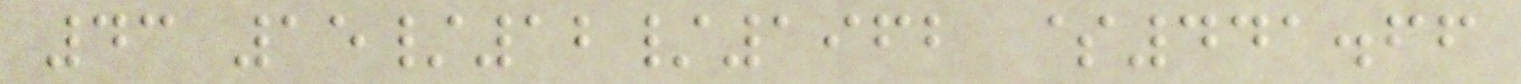43 15/12/1962 $441.66
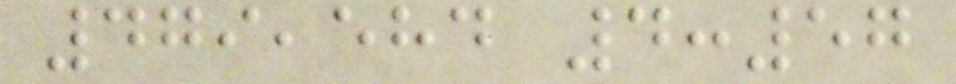479,584 4:57
